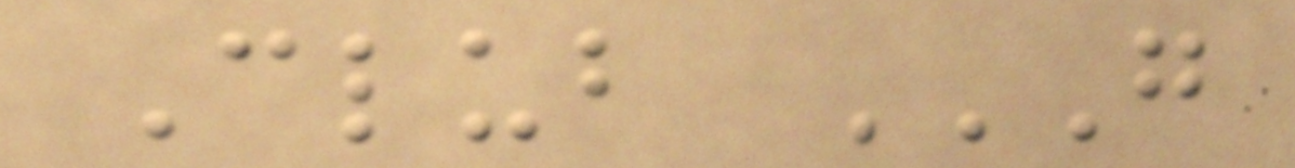Club G
